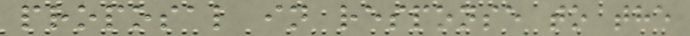proposal in response to the
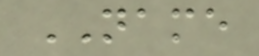NAME
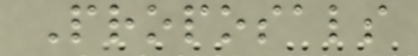Proposals
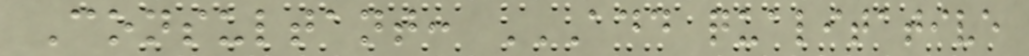Consultant: ADD QUALITATIVE
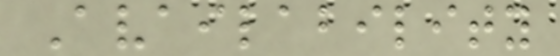Availability
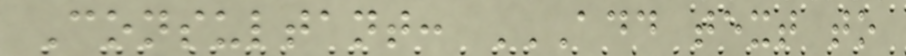Consultant: ADD TEXT TO
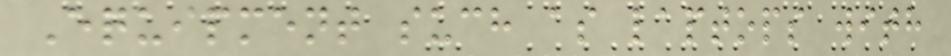Equipment such as laptops with
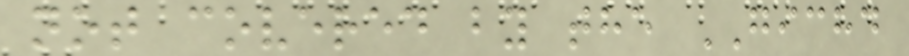not covered by the GICHD
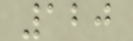120
